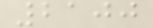2100
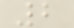2
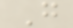G
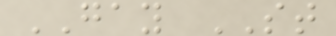GAY ST
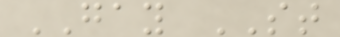GAY ST
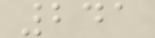241
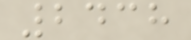2438
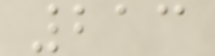213
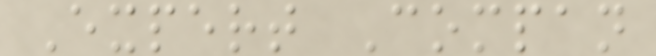Expert Compan
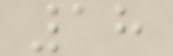18
